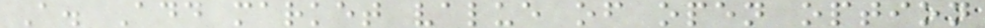A. Add market value of open option
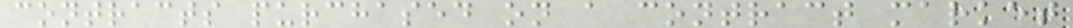contracts purchased on a contract market
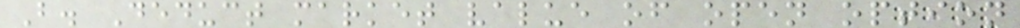B. Deduct market value of open option
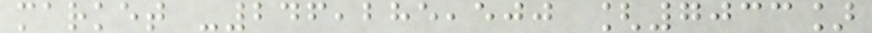market -246,285,500 [7033]
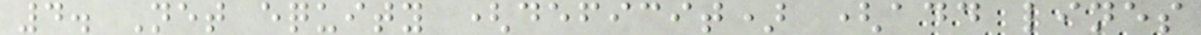4. Net equity (deficit) (add lines
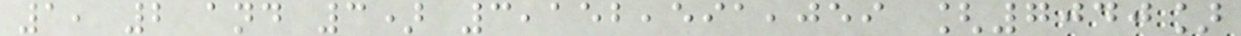1, 2 and 3) 3,152,591,059 [7040]
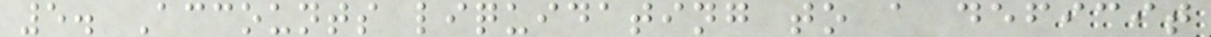5. Accounts liquidating to a deficit
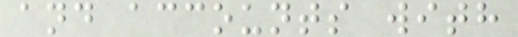and accounts with
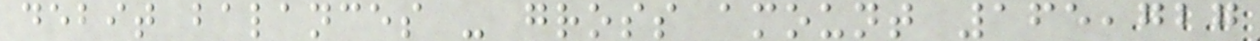debit balances - gross amount 165,727
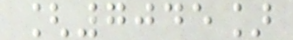[7045]
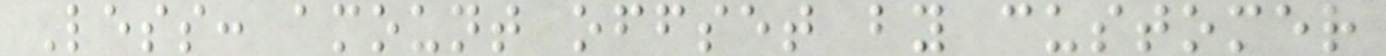Less: amount offset by customer
